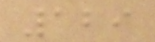129
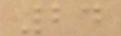24
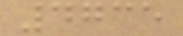4735
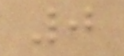0
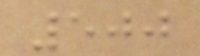500
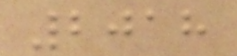2018
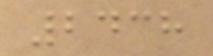2438
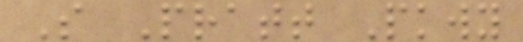S Pratt Pkwy
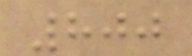800
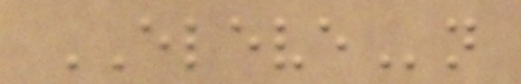ELEVEn
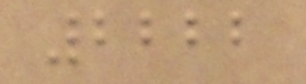2222
